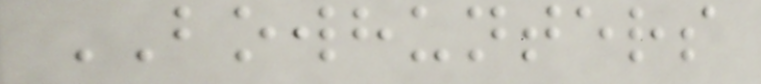BOWHUNTERS
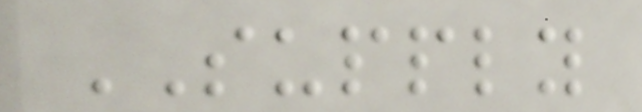SUPPLY
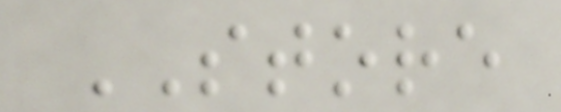STORE
